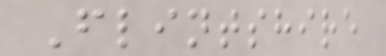Flintshire
